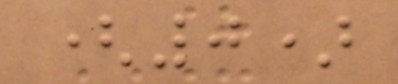(0)
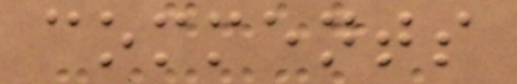comments
